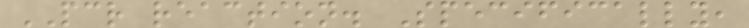PCR reaction. Specifically,
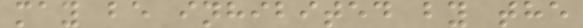may be inhibited by the
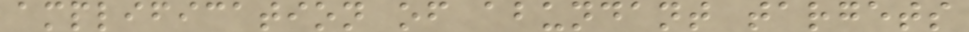amplification of abundant targets
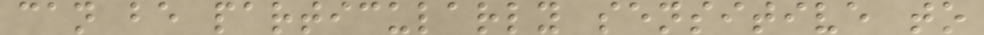can be particularly sensitive to
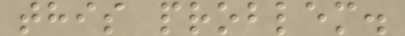this problem.
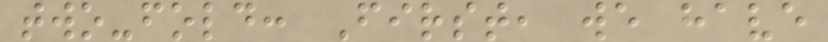two-fold: First, we have
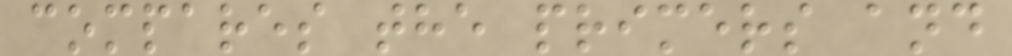compares the primers and
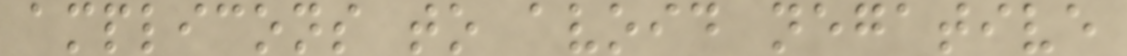amplicons to avoid negative
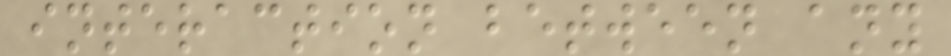interaction between any
